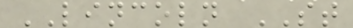LINCOLN ST
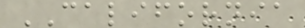CALIFORNIA
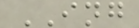ING
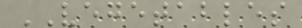VEGETABLES
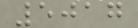5017
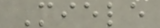Miele
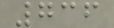736
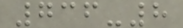736-8
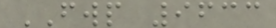FWP 9633
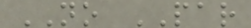NO PAR
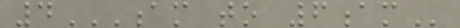4AM TO 6AM
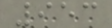953
